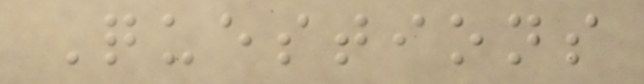Questions
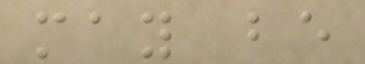may be
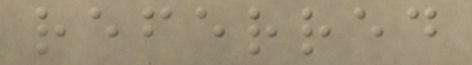referred
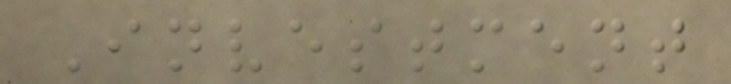Investment
